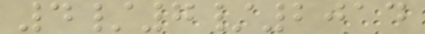4/7/2014
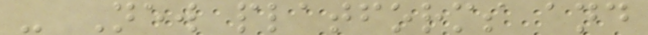- New platforms and
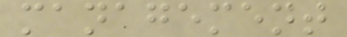management
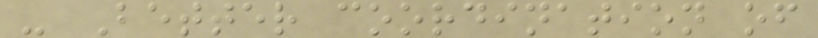- Better coordination of
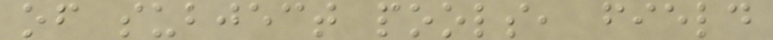of subject pools, field
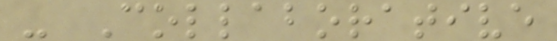- Collaborative
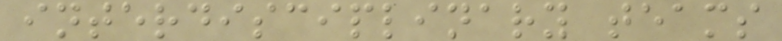interdisciplinary teams
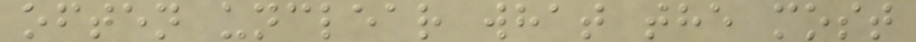often unclear what the most
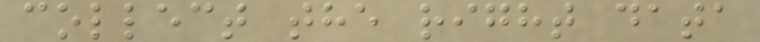collect the right data
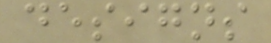designs
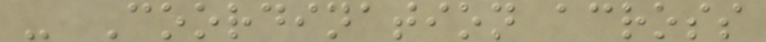- Coordination across
